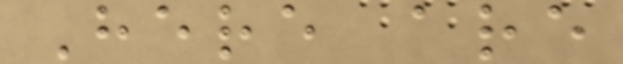Here are
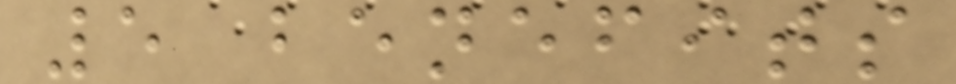5 benefits
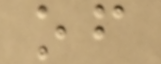of
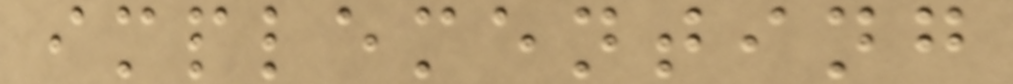implementing
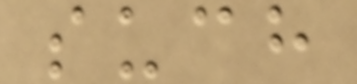such
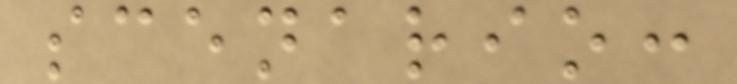scenario:
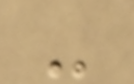-
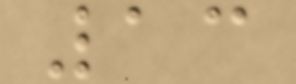13
